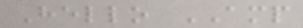Hello AMP
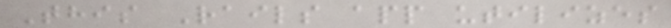This Rails app utilizes
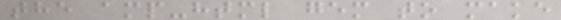the amp-html gem to make
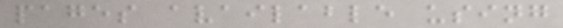pages available using
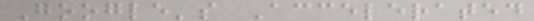Google's Accelerated
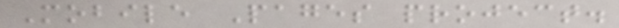Mobile Pages project.
